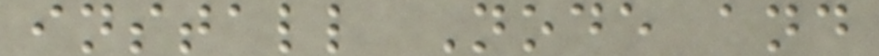install Node and
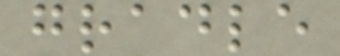gradle
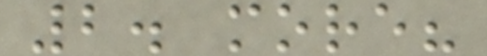2. more?
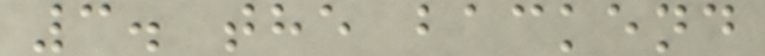3. the backend
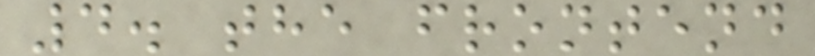4. the frontend
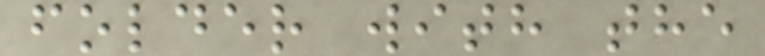folder with the
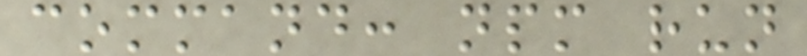command: npm run
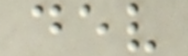dev
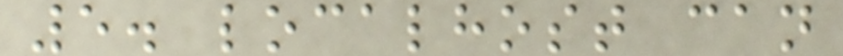5. localhost can
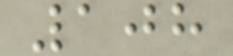108
